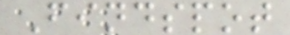Findspot
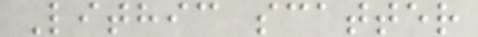Lithic scatter
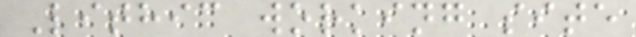Lithic working site
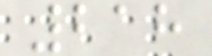218
